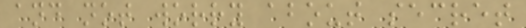and not worry about secret
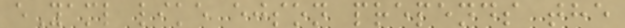eYaml like ejson prepends the
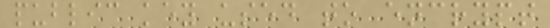public key used to encrypt
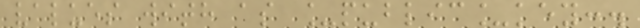values with as _public_key:.
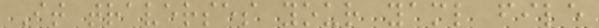It traverses your yaml file
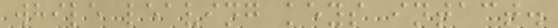while leaving keys intact.
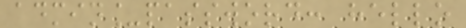admin_password: hello
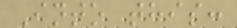Into this:
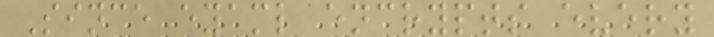Since eyaml encrypts every
